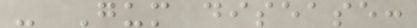- Gum disease:
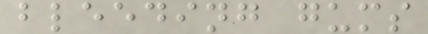bleeding gums
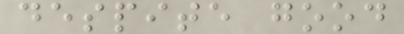despite good
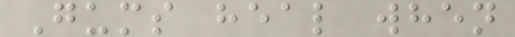Gums heal when
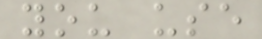you use
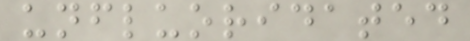unfluoridated
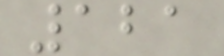121
